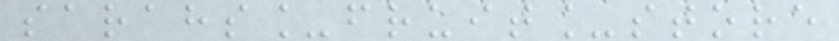sarahs_fruit_store
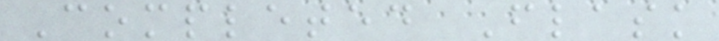Completed Flask
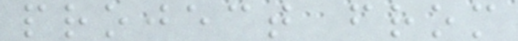project from
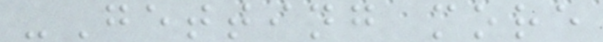-Getting more
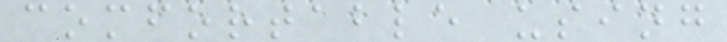comfortable using
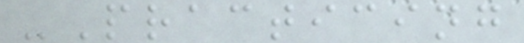-Practicing
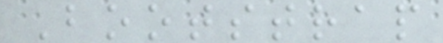Bootstrap
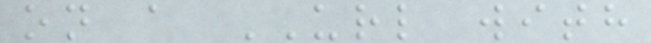on a URL with
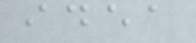idea
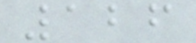126
